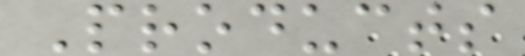Products
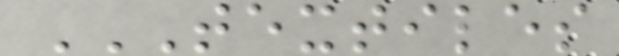TEXTILES
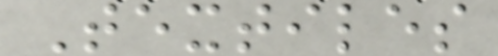Textiles
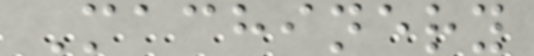Machinery
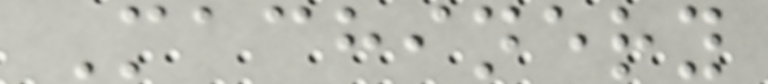Machinery
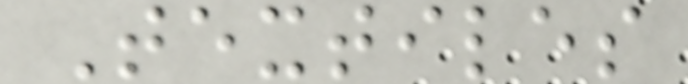Textiles
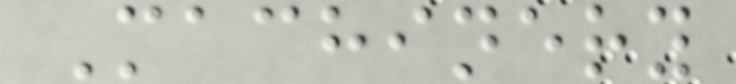Machinery
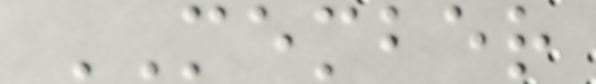MEMBER
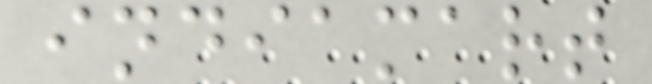indiamart
